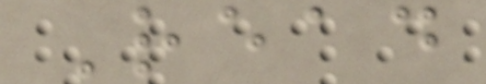Read
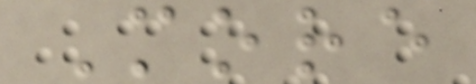More
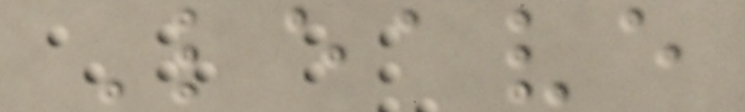Leave
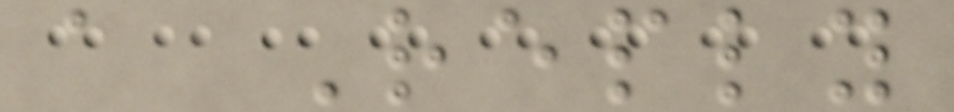a Reply
